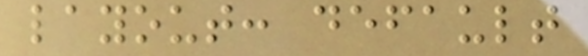layout: default
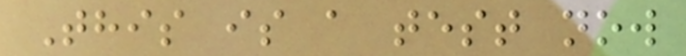This is a test now
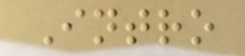Intro
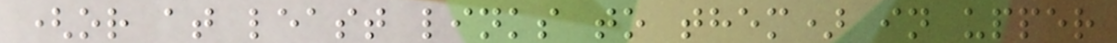(or at least links to them) in upper
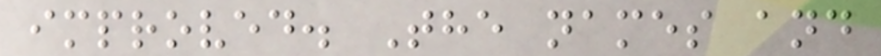improved. The names and
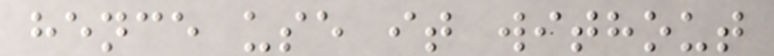hence use it without
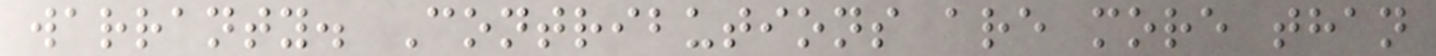warranty. Contributions are more than
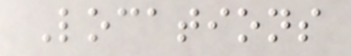Locations
